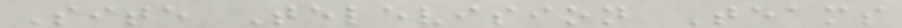Site Television Teams
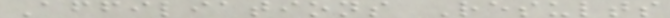Affiliations Results
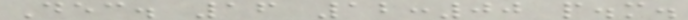Dec. 16 12:00 p.m.
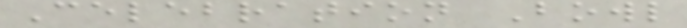Celebration Bowl
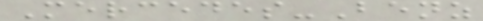Mercedes-Benz
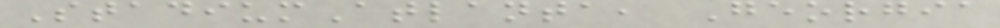StadiumAtlanta, Georgia
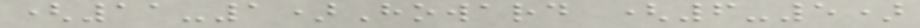(11-1)Howard (6-5)
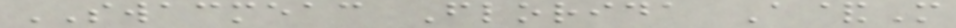SWACMEAC Florida A&M
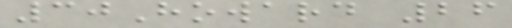30Howard 26
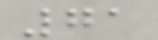71
